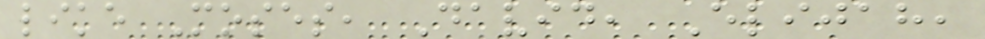like Moses, David, Elijah,
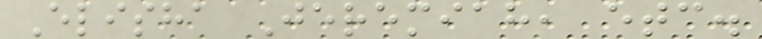Elisha Jeremiah, etc.
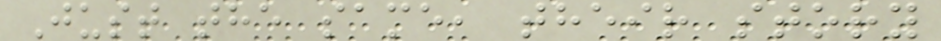Just the same, their story
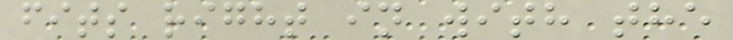fits right in with the
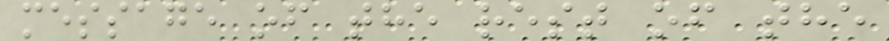message of the rest of the
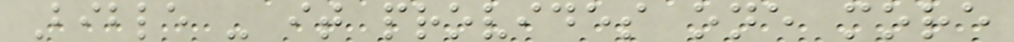Bible - it provides one more
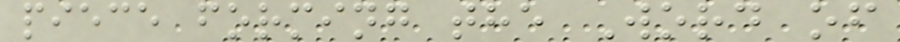piece forming the Word of
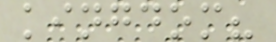kingdom?
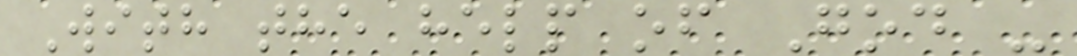With the help of God -
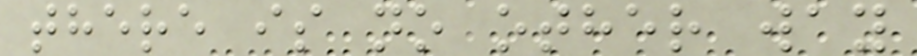there is no other way
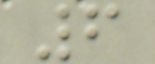6
